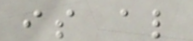is also
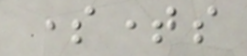sometimes
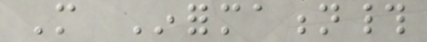More Information#
